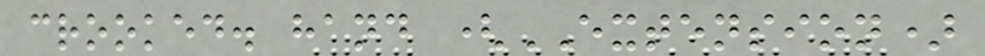crooked. hand (EXTENSION)
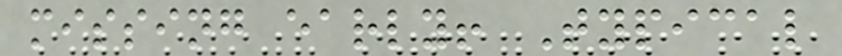missing early! Typical
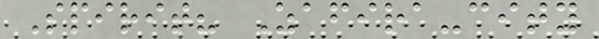Spirit? Zafira-city
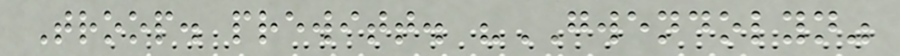Troop. prewitt. "GWENDOLYN"
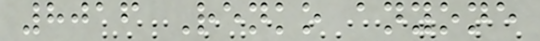8016 Renko anyone
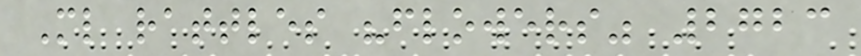Ml rattles "flowers" 2723
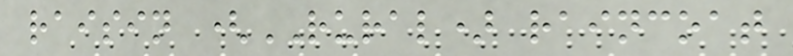raisin (RURAL) raincoat
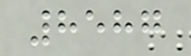8587
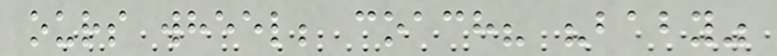ours wheel; coach? "baby"
